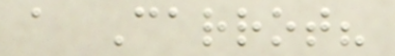a Carrot?
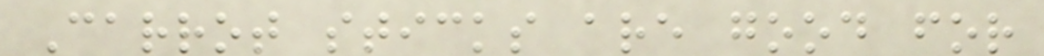Carrot sticks are good for
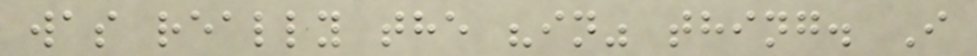was really the "in" thing. I
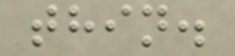thin.
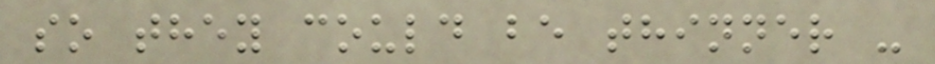so they could be thinner -
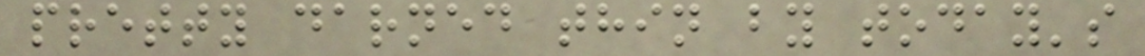pretty darned thin by today's
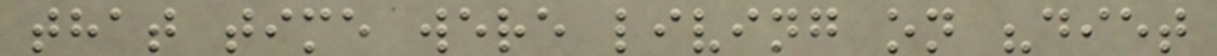that time were living on "diet
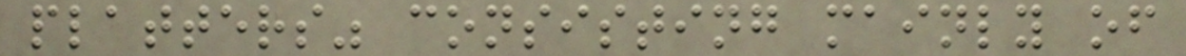platters" consisting mainly of
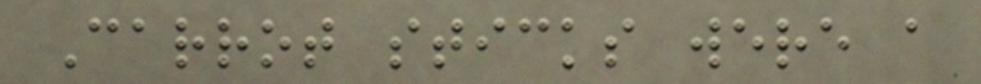Carrot sticks were a
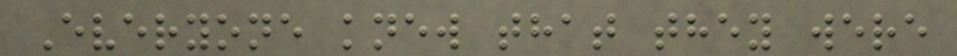Everyone knew that they were
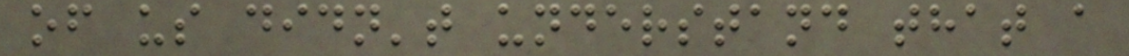of us didn't understand that a
